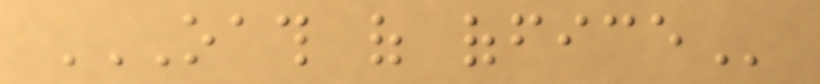OATH OF OFFICE
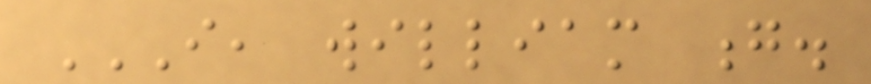I, WILLIAM G.
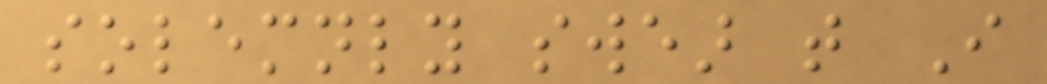solemnly swear that I
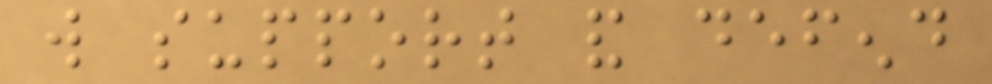will support and defend
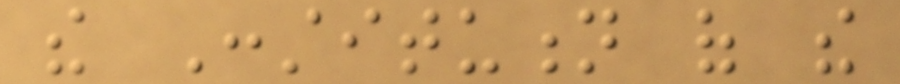the Constitution of the
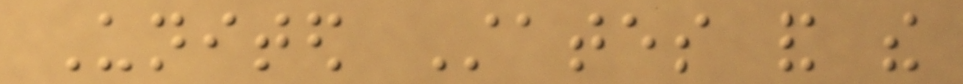United States and the
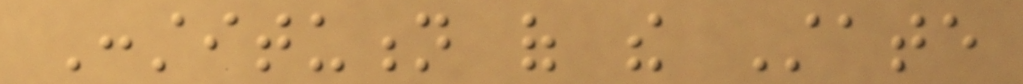Constitution of the State
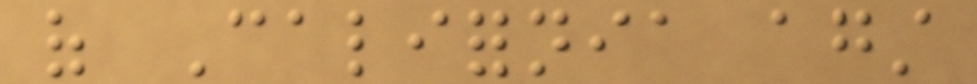of California against
